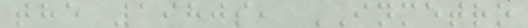the 1980s, INMETRO
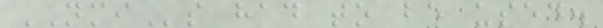NMIs had to be used.
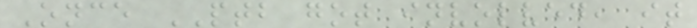Once PTB got involved, it
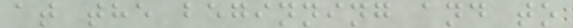at the beginning and to
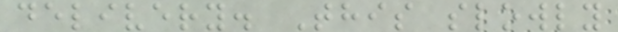delivery. This slowly
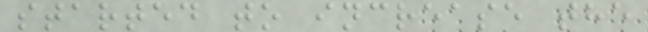started to increase the
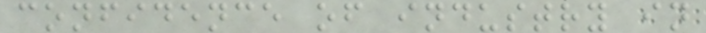confidence of industry in
